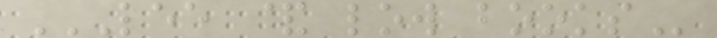LEE & LOW BOOKS
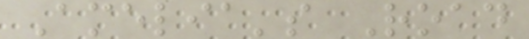Amelia's Road
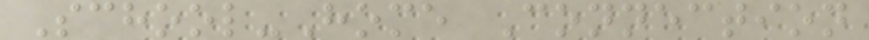School-Home Connection
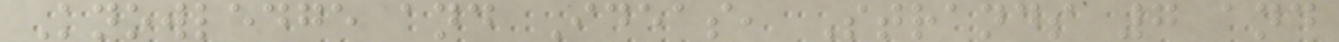Knowledge and Ideas, Strands 7 and
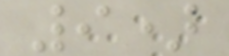9)
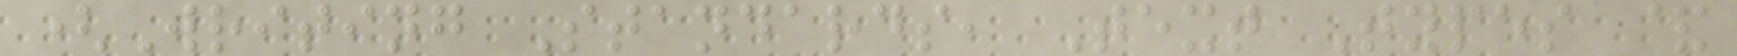(Writing Standards, Text Types &
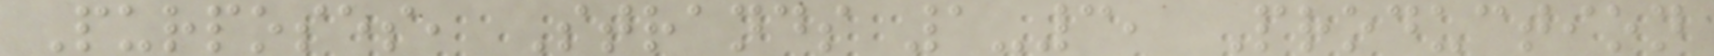Purposes, Strands 1-3, Production
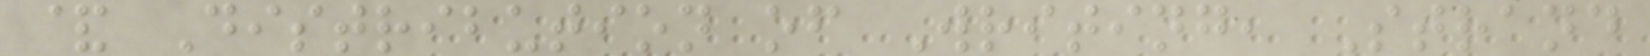& Distribution of Writing, Strand
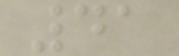41
